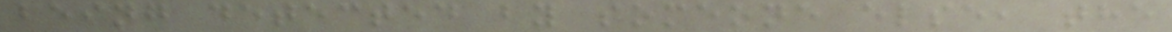being detected by someone else, the
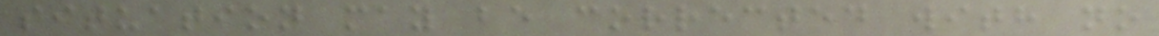situation may be corrected with no
